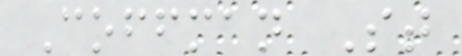Coffman St
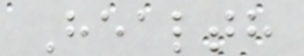Health
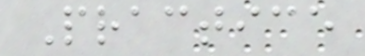Practice
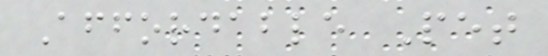Affordable Pet
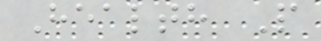Health P
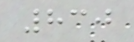830
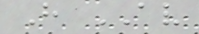H AV
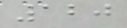120
